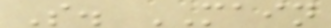S. MAIN
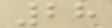28
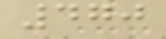470
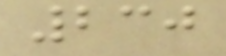230
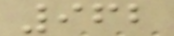962
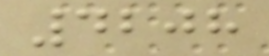4208
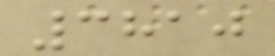3810
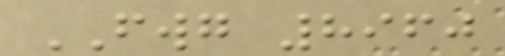FWG 8960
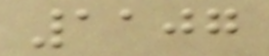1107
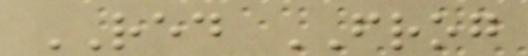RED FROG
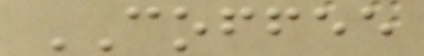COFFEE
